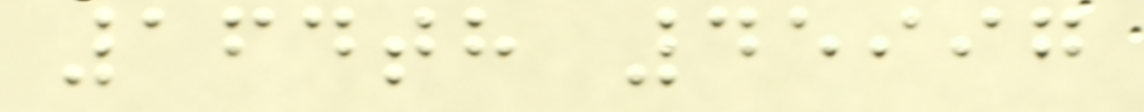164th 45997
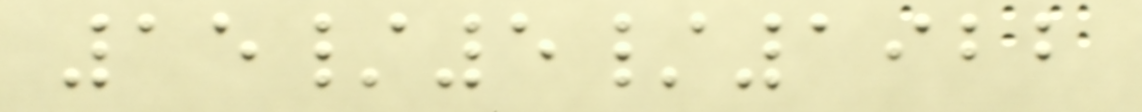15/5/1922
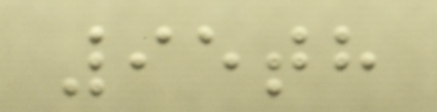95th
